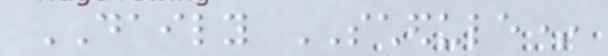DAILY SCHEDULE*
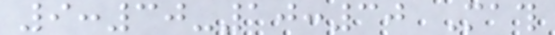9:30-10:30 Math
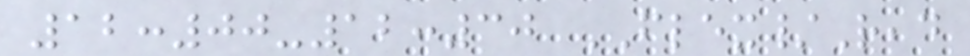12:00-12:30 FLEX/Read
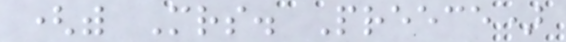(with Mrs. Preece)
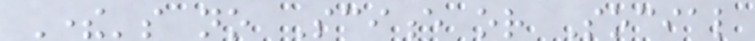There's no Science or Social
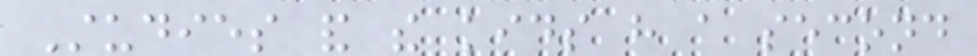Studies and the kids have a second
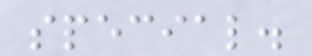special.
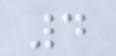4
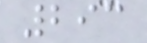293
